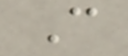C
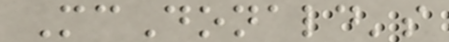McDonald's
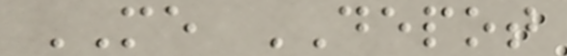ME DEPOT
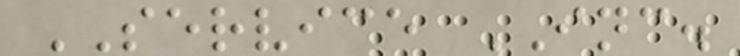SERVICE INC.
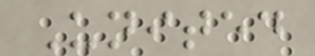United
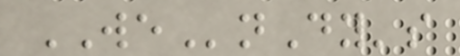WEnDy's
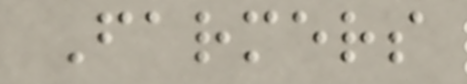Farmers
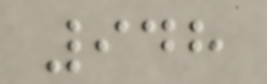948
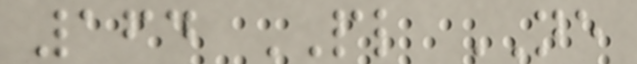164 PL NE
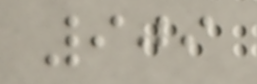909
